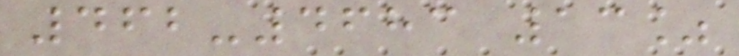462-4683 13%
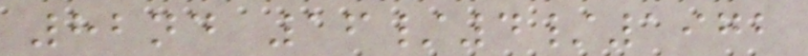82nd 16/4/1972
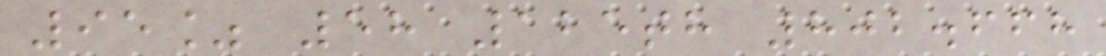95% 58 125th 802.668
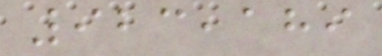923,189
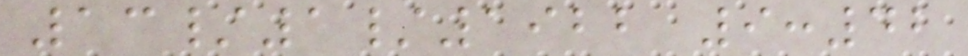13/1/1922 9:42
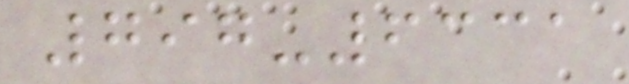797-6331
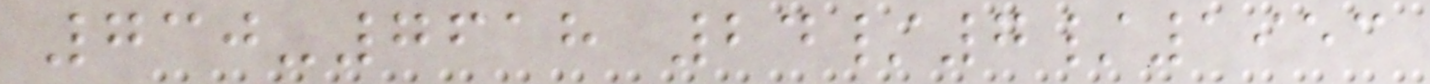730-7618 24/7/1953
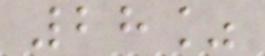28%
